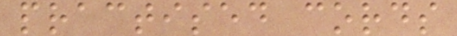practised cords
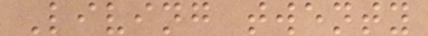Living twenty
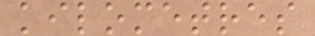kilometres
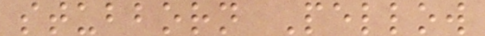stubborn Pellow
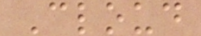Cloud
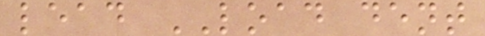lead LOAD dent
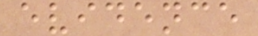evidence
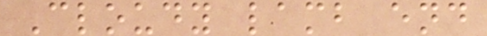Cloudy lamb end
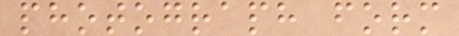photograph form
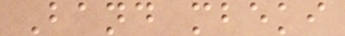Band mbeki
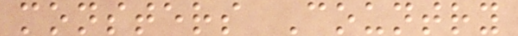monsters Country
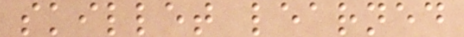skillet learned
